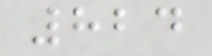824
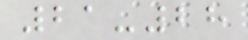21-28
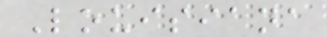Louisiana
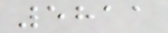5811
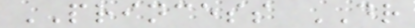PRINCESS DR
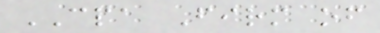CPA Firm of
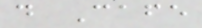d Cafe
